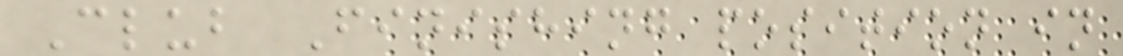Club Finishing position in
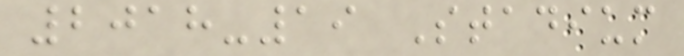2018-19 Stadium
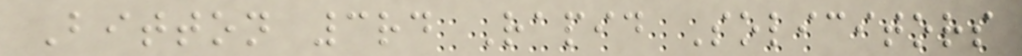Bitton 3rd Rapid Solicitors
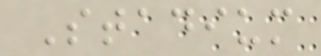Stadium
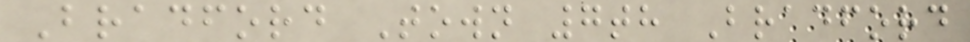Bradford Town 7th Bradford
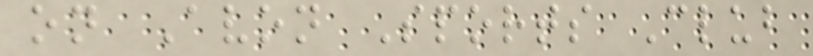on Avon Sports Club
